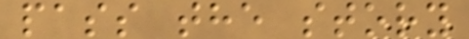pass the story
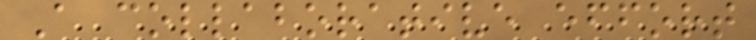A collaborative effort
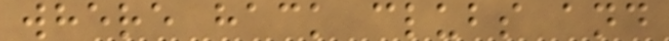where hack clubs and
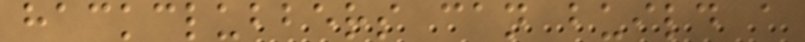hackclubbers can build a
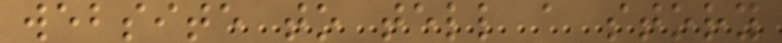website to tell a story
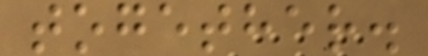together.
